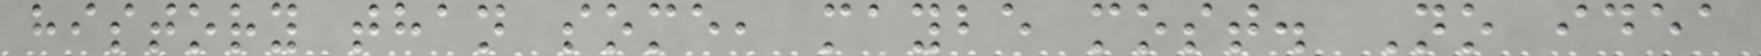history than some, maybe most. No idea
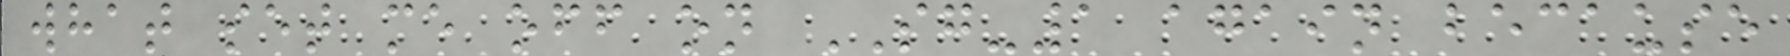what set me off on SG-1 again because
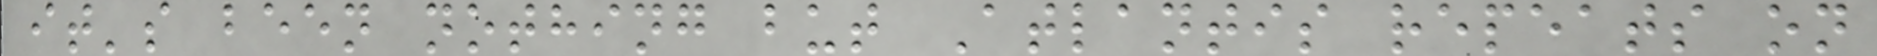it's been nothing but Atlantis repeats on
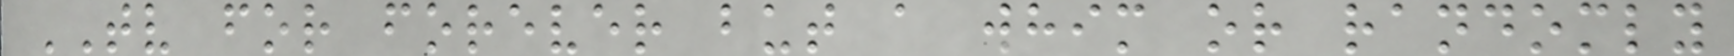TV for forever but a whim or randomly
